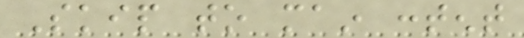Skip to main content
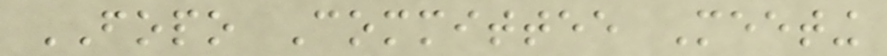FOPO Committee Meeting
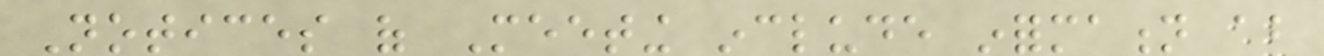Notices of Meeting include information about
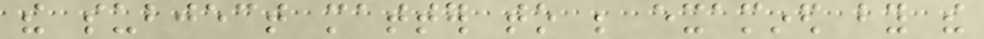the subject matter to be examined by the
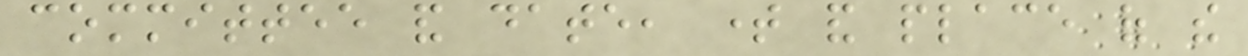committee and date, time and place of the
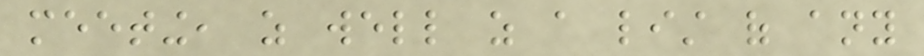meeting, as well as a list of any
